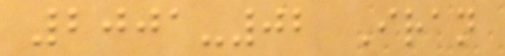2001-02 Iran
